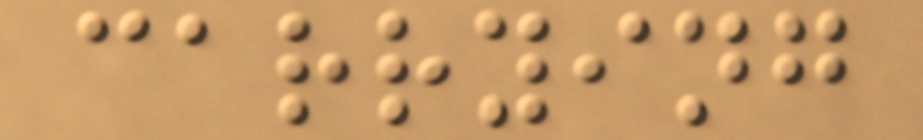carrying
